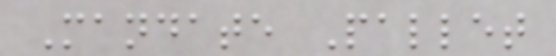Mandate Pallet
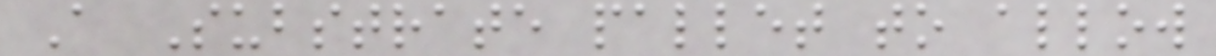A Substrate pallet to allow
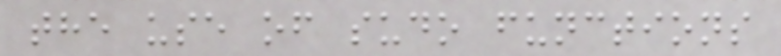the use of sudo functions
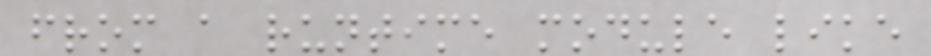from a runtime module like
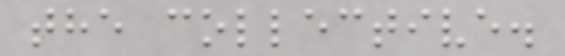the collective.
